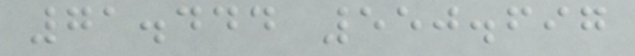71.444 550.697
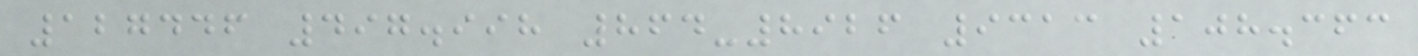127446 497.998 864-8926 9313 108.363
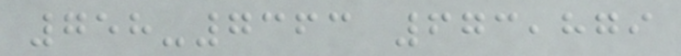758-7363 673,879
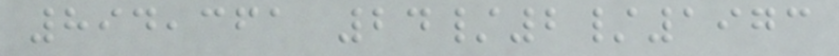894,361 24/2/1973
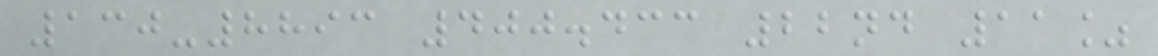130-8893 400.433 22nd 11%
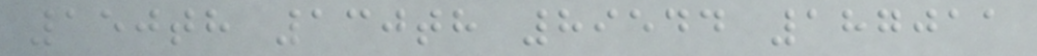150th 130th 89544 187011
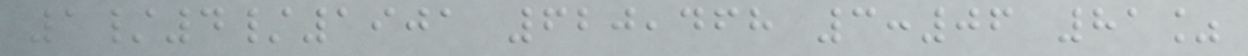1/4/1901 620,468 3:06 81%
